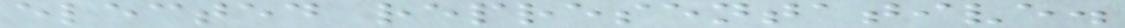elected representative.
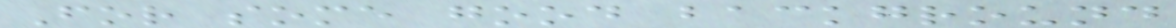For some good background
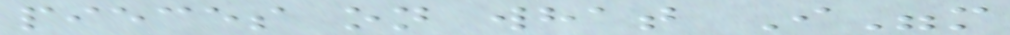pieces on what I"m
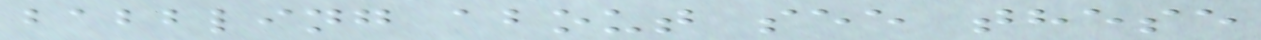babbling about see these
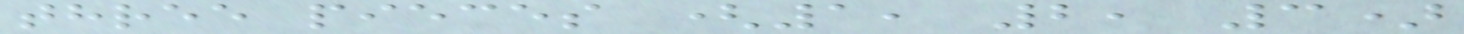three pieces (1, 2, 3)
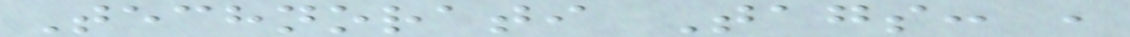Technorati Tags: ,
